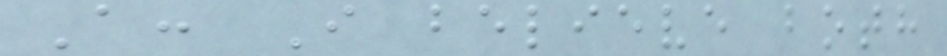A: I believe both
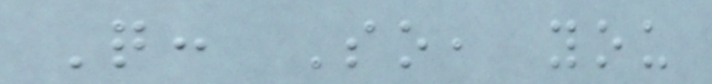Q: So, you
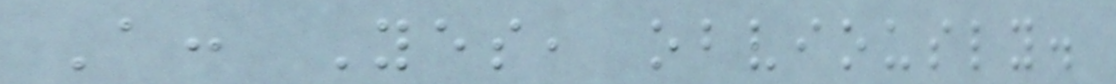A: Yes, obviously.
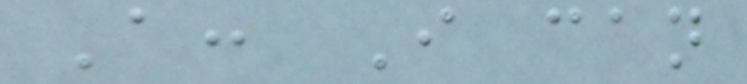A: I can
